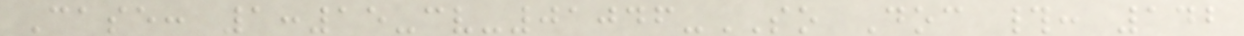Case: 1:15-cv-01046-SO Doc #: 142
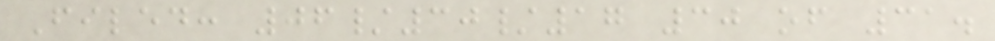Filed: 06/30/17 30 of 31.
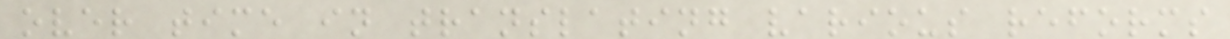over time in translating various reforms
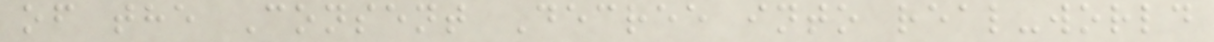of the Consent Decree into real-world
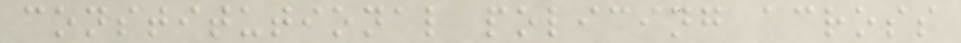constitutional policing across
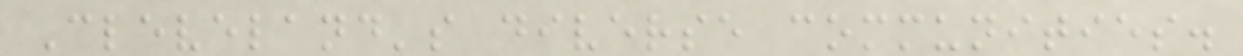Cleveland's diverse communities.
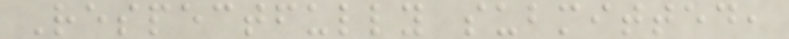Respectfully submitted,
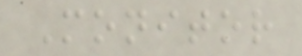Monitor
